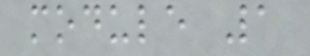module 1
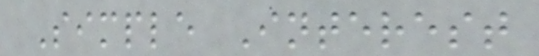Simple Interest
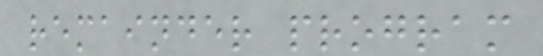remainder program
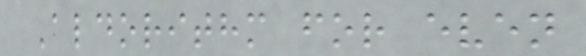Aldorithm for even
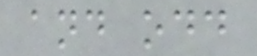and odd
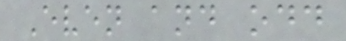Even and odd
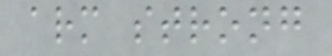arm strong
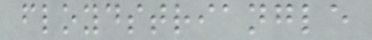floydstriangle
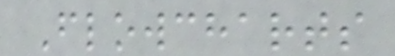Flowcharts
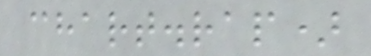chart.rap)
